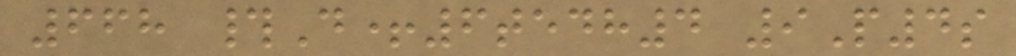668 #D+6tedh4 9P4s
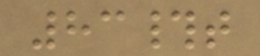83#t
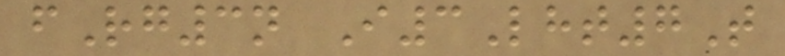fRg3n I3Lht7T
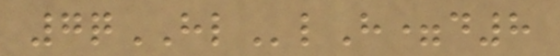7qHLlH=d8
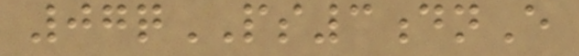07qPS3dnE
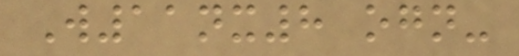W11nx8 ogn-
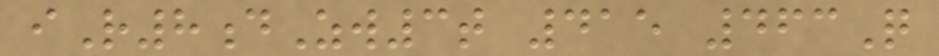iR8dZw3t 415 463Q
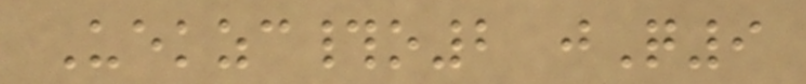Uekzc#o2 jQ9
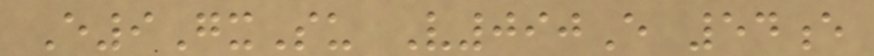E9GxSu V090E 54e
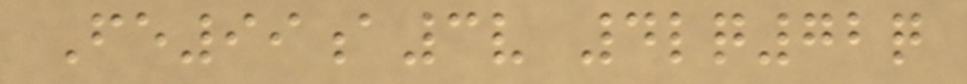Fe99a3v 4lq72q
